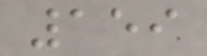159
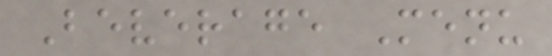Beverage Menu
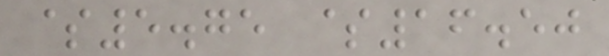$5.75 $16.50
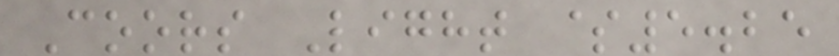Coors Light $5.25
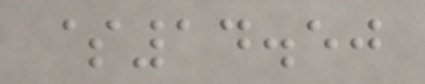$14.50
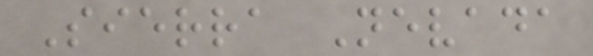Sierra Nevada
